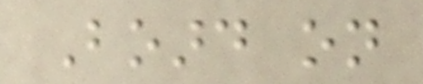Board on
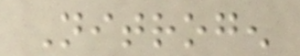Nitrogen
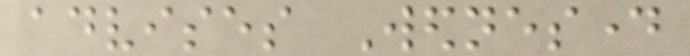advises Wednesday
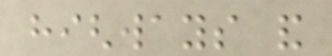highways and
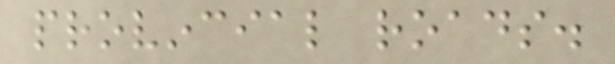provincial roads.
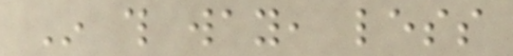In this way, less
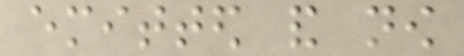emitted and now
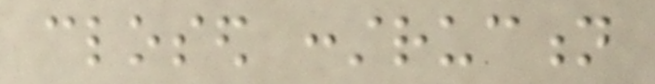closed construction
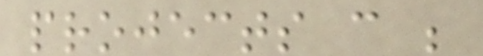projects can be
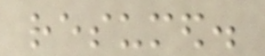resumed.
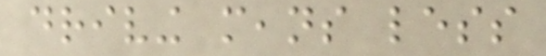driving means less
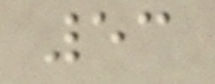53
